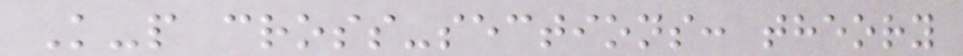K-p cross-sections: theory
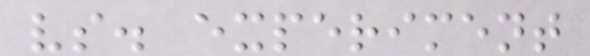vs. experiment
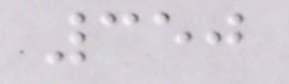350
